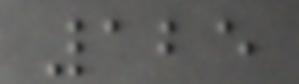125
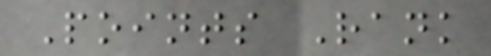Points Rank
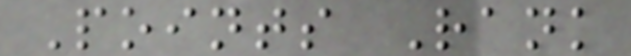Points Rank
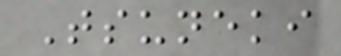Tsuneki
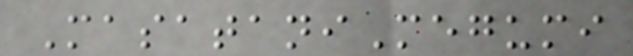MasataniMegumi
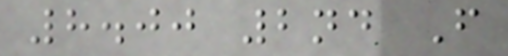8.00 2nd F
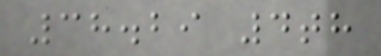38.29 4th
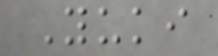Yuki
